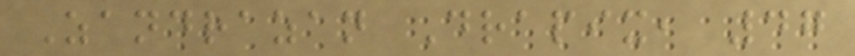Zandrazan Drapix, 47
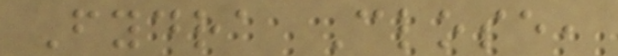Fydra Close,
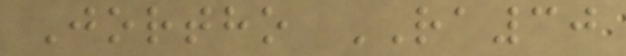Jortho RA30
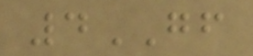4GF
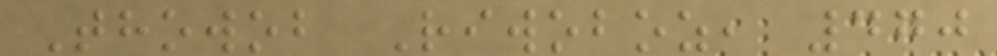Thowob Riwoboz, 470
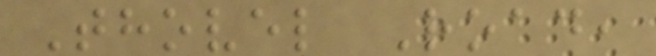Thovel Road,
